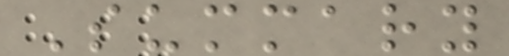Summary
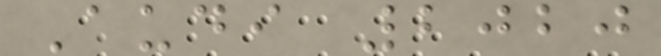Audi 2020
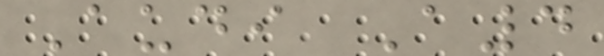Audi A4
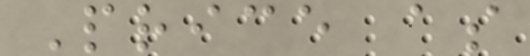Price as
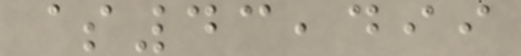$43,499
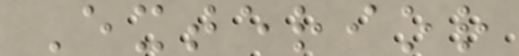Exterior
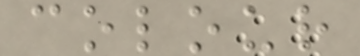colour
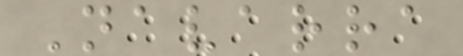Navarra
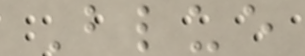Blue
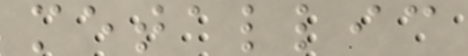metallic
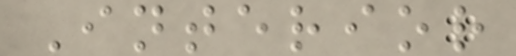Interior
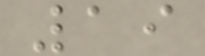19
